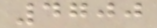4700
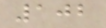102
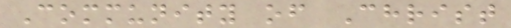Community of Christ
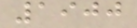1900
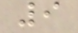9
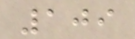109
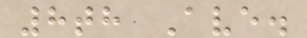8th Ave.
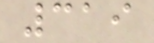319
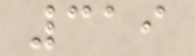319
